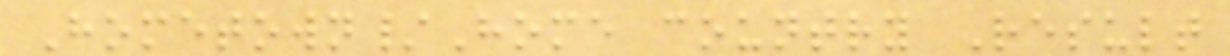Hometown/Home country Result
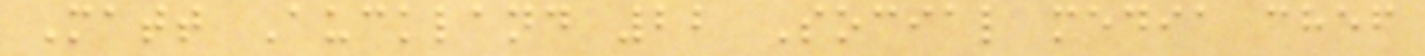Matt Auckland 22 Social media chef
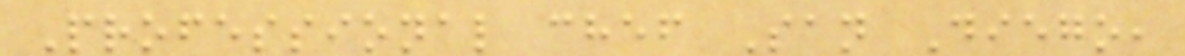Professional chef San Diego,
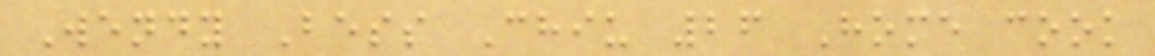Wendy Bess Chiu 26 Home cook
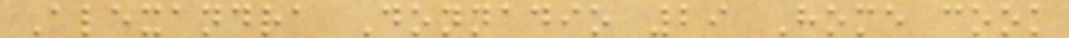Alexandra Donnadio 29 Home cook
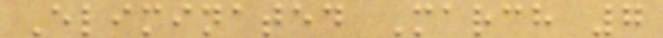Eliminated March 7
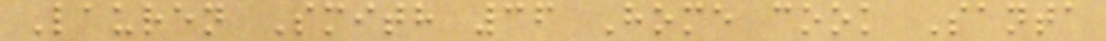Lauren Smith 36 Home cook Santa
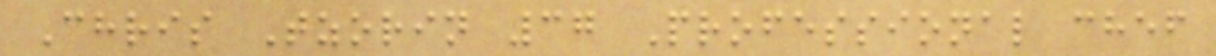Chris Tzorin 37 Professional chef
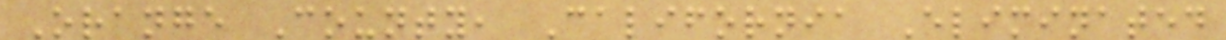Orange County, California Eliminated
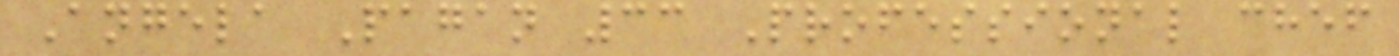Angela Pagan 33 Professional chef
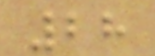28
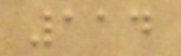114
